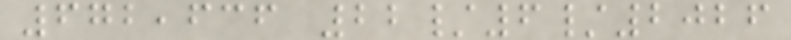672,636 22/6/2026
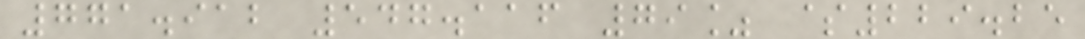771.912 547.116 79% $229.25
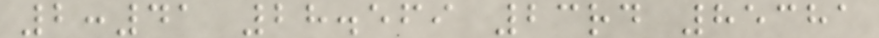2:41 28.569 23rd 85381
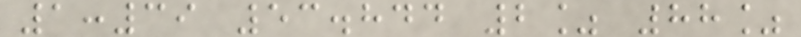1:39 53.844 2% 88%
